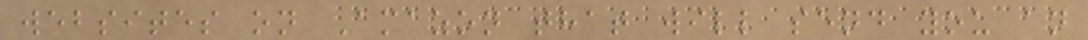websites on Amazon that will send you an
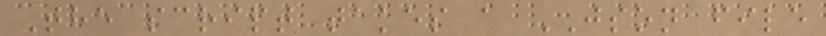The script takes a JSON file
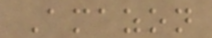Amazon
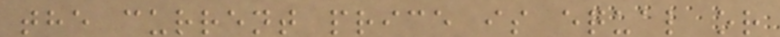the current price is equal or
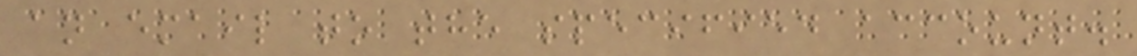an email to the specified account.
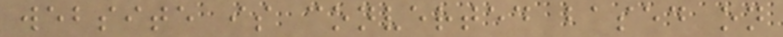website is converted based on
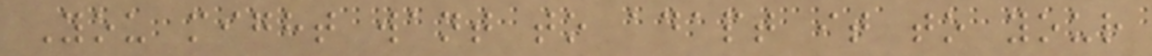You might want to adapt it to your
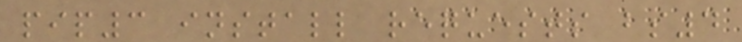pip3 install requests bs4
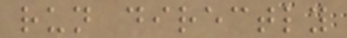run directly
